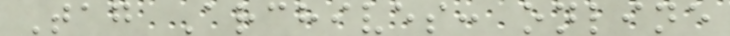Tag Archives: online
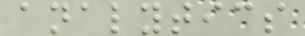analytics
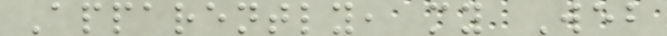Apparently, my Web
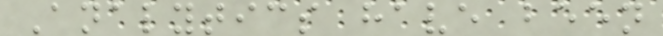Analytics have been
